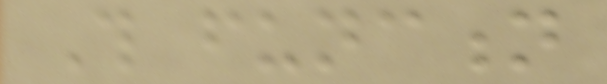This function
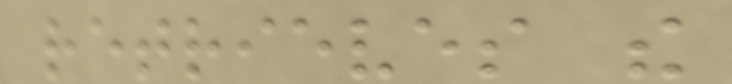retrieves the
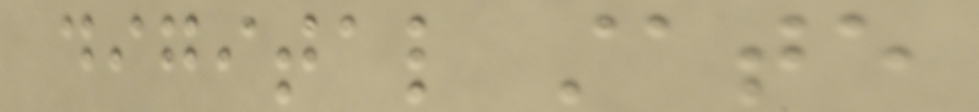digital state
